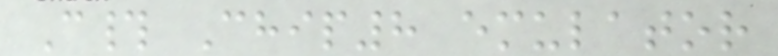C# Chip8 emulator
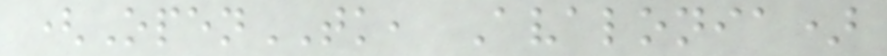(OpenTK, Avalonia)
